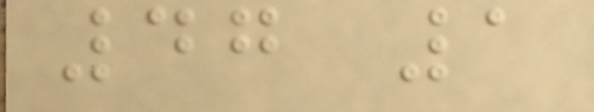47 1
